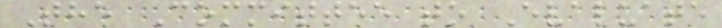The Committee to Evaluate
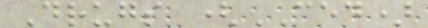Drugs (CED)
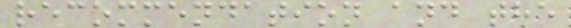recommendation and the
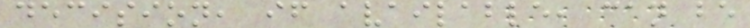decision, if available, can be
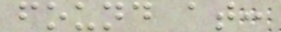found at:
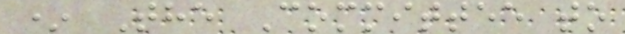* The Committee to
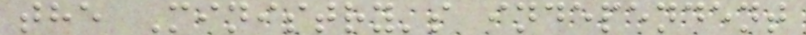the Ministry's independent
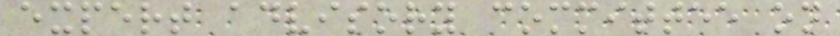expert advisory committee on
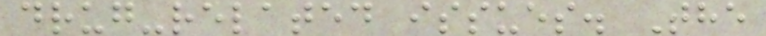drug-related issues. The
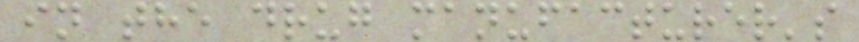in the drug manufacturer's
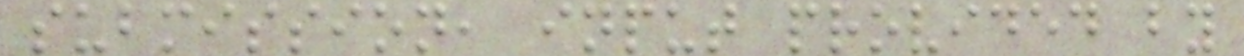submission, input provided by
